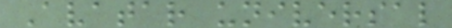Avatar universal
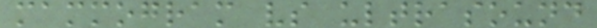mammogram vs ultrasound
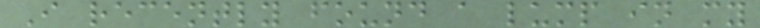I recently found a lump in my
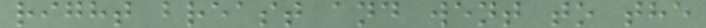right breast and went to the
